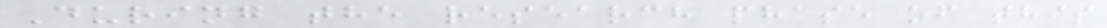During the research phase of this
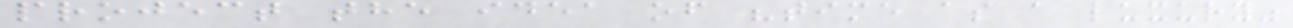project the idea of "time as a luxury"
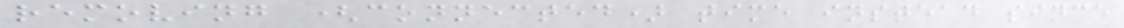removing (connected) time instead since
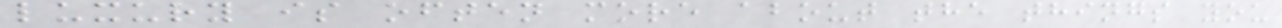luxury is often more about the things you
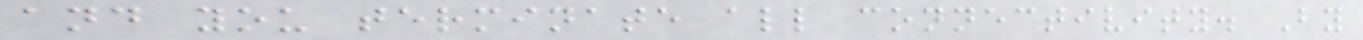and you terminate all connectivity. By
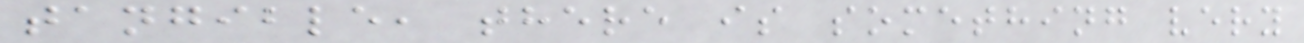tangible, there is something very
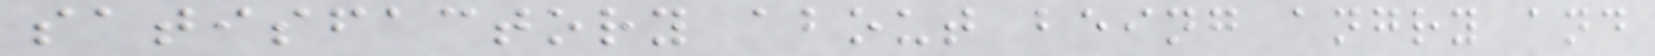satisfactory about being angry and
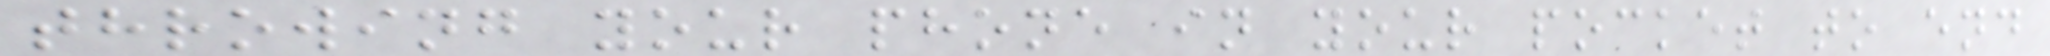throwing your phone in your pocket to end
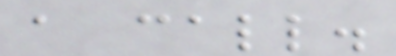a call.
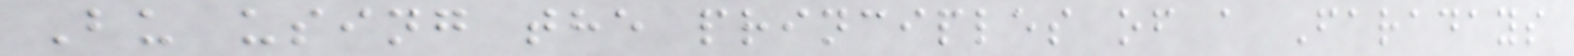Bu using the principles of a Faradays
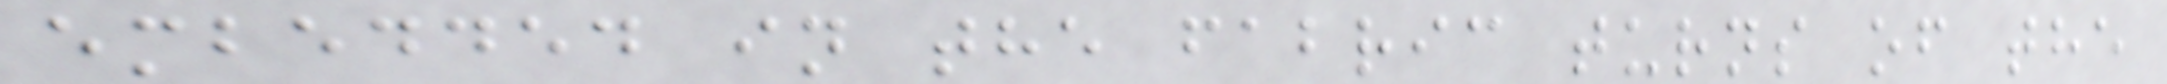embedded in the fabric turns of the
